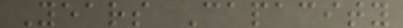Years Capacity
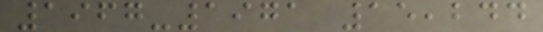1967-1971 15,244
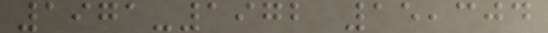1971-1972 15,304
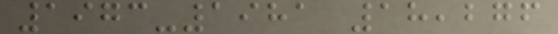1973-1981 18,276
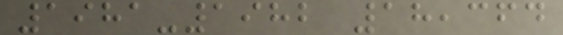1981-1982 18,364
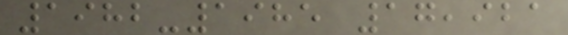1982-1985 17,921
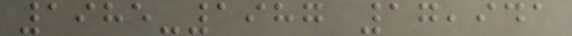1985-1987 17,941
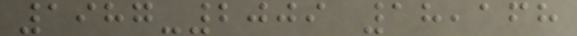1987-2009 18,168
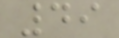49
